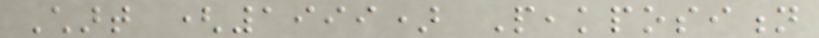Chart (1999) Peakposition
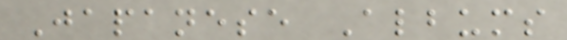Japanese Albums
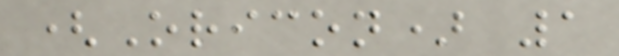(Oricon) 1
